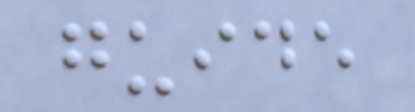guide
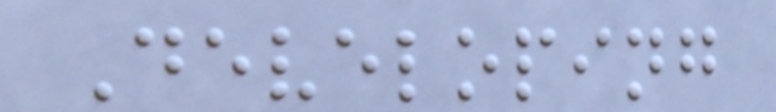Developing
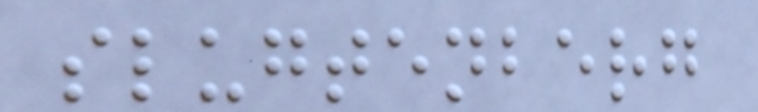slugtenberg
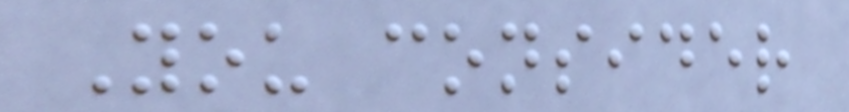You consider
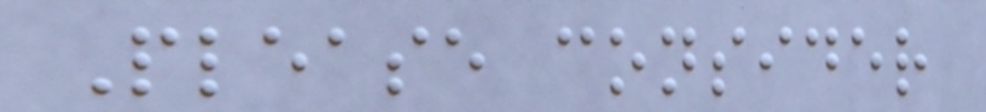Please consider
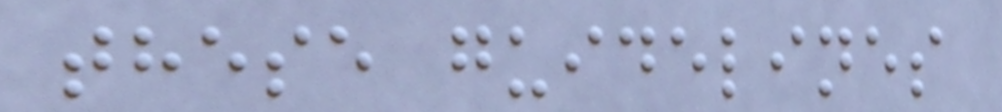these guidelines
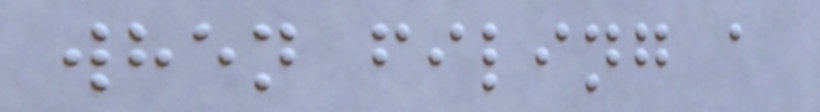when filing a
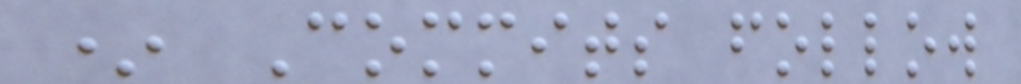* Commits follow
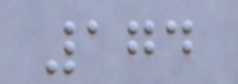174
